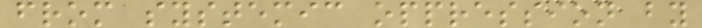from systemic oppression by
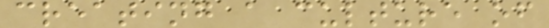creating a culture of
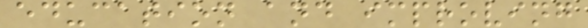education and improving
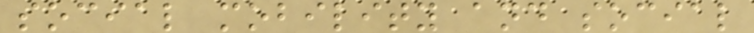social mobility and social
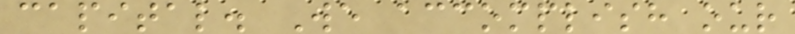capital. We accomplish our
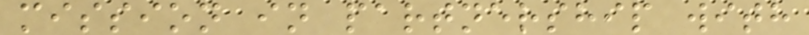mission in partnership with
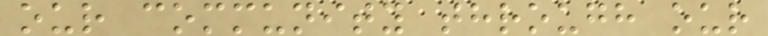our community through our
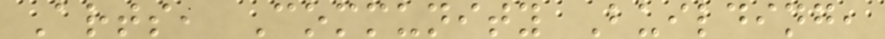Arts, Community Building,
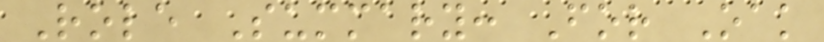Role Summary: For Oak
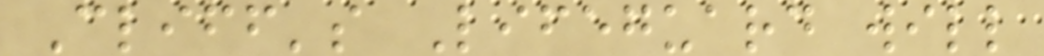Cliff's Lifeguard will
